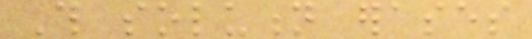This solution erases
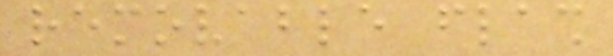removable flash
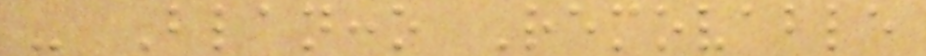- Blancco Removable
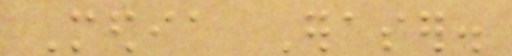Media Eraser.
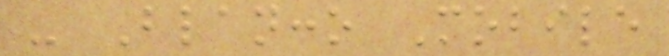- Blancco Mobile
